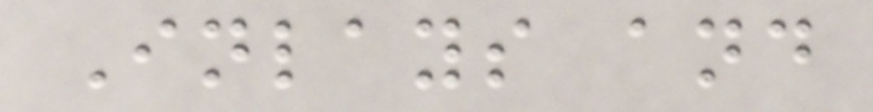Inlays and
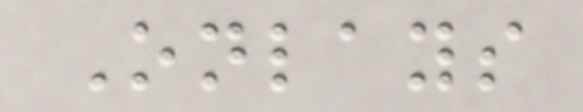Onlays
